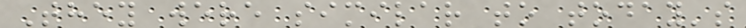They were similar to today's
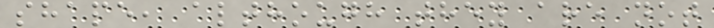shape, although they are not
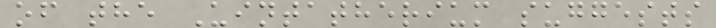of the Uintatherium suggests
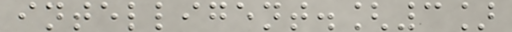intelligent.[3]
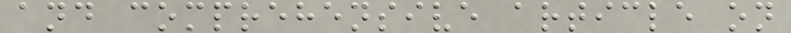and comprehensive article on
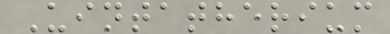Uintatherium
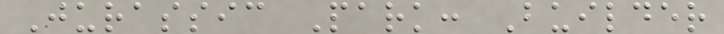Jurassic Park: Builder
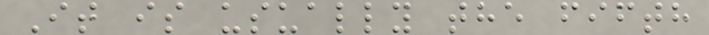It is usually the fifth
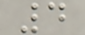4
